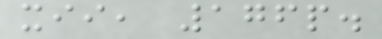xii, 176p.
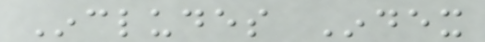Includes Index
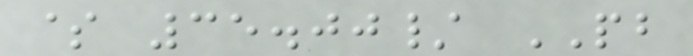$ 35.00/ PB
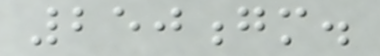250gm.
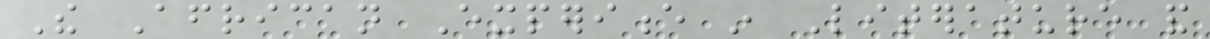The African Experience in Literature and
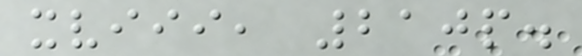xviii, 210p.
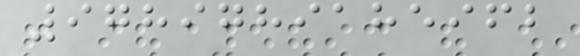9789789185962
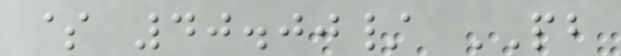$ 40.00/ PB
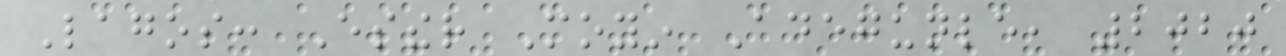Lagos: Esther Moyin Adegunle, 2020
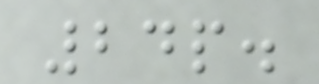24p.
